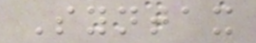Syntax
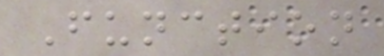Function
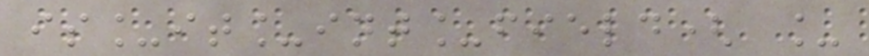is_it_int_field( _
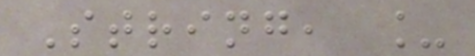String, _
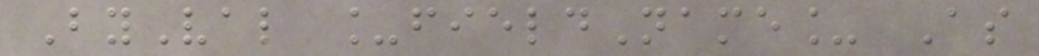ByVal _fieldName_ As
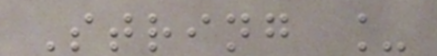String _
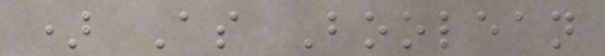) As Boolean
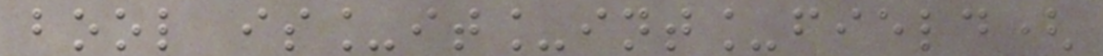bool is_it_int_field(
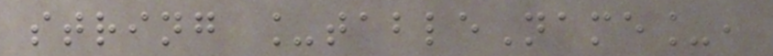string _tableName_,
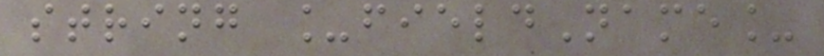string _fieldName_
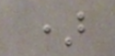)
